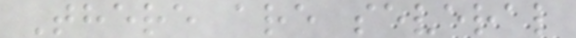There are several
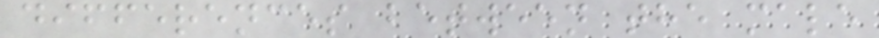differences between the male
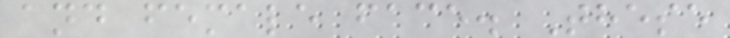and female face. These
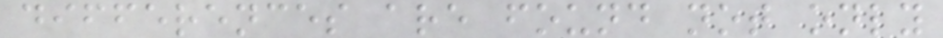differences are found not only
